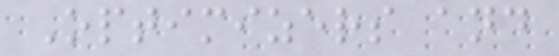Optimizers and
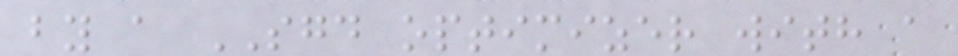by a SGD optimizer with a
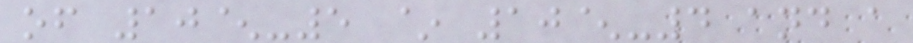of 10^-5 ~ 10^-4 and a
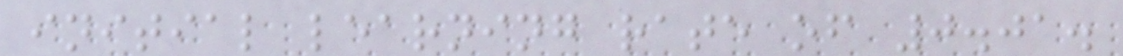initial learning rate of 0.01.
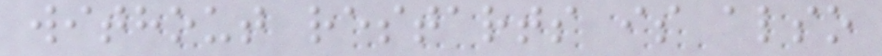without restarts is also
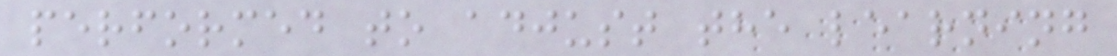performed to adjust the learning
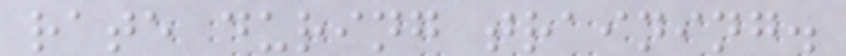rate during training.
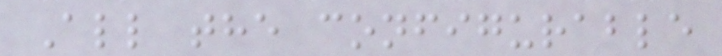All the configurable
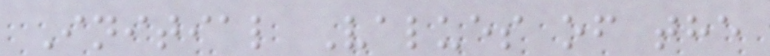Initial Values of the
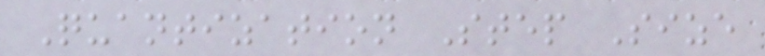Quantization Step Size
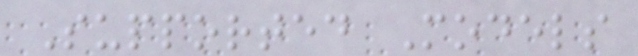Supported Models
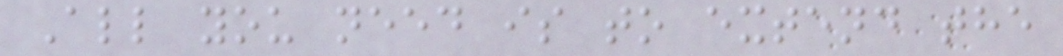All you need is to extend the
